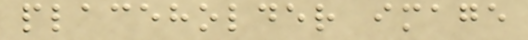placeholder image
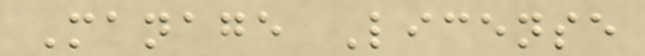Manage License
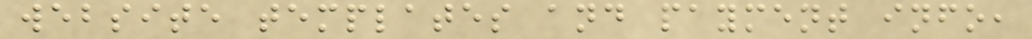website templates and payment info,
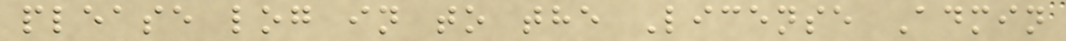please log in to the License Admin
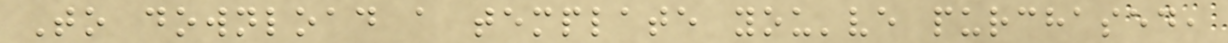To download a template you've purchased,
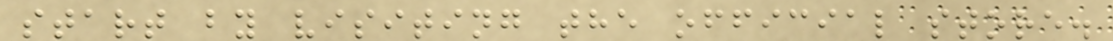start by visiting the official store.
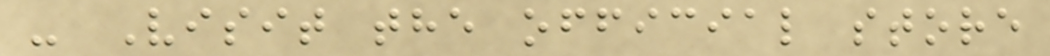- Visit the official store
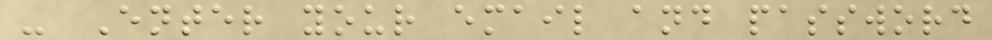- Enter your email and password
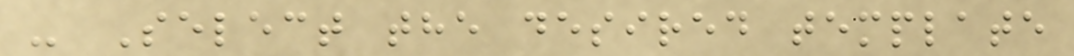- Select the desired template
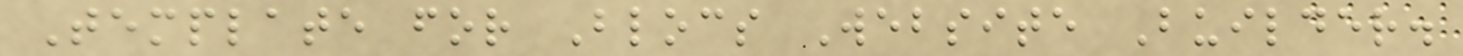Template for Blocs Website Builder.
